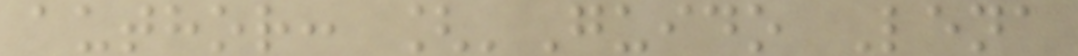author: ['Guido Lena
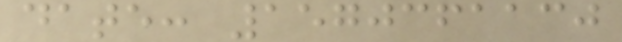date: 1570361130
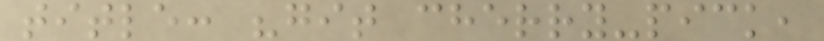title: "git cherry-pick,
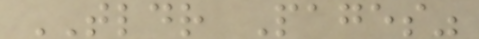TLDR Pages"
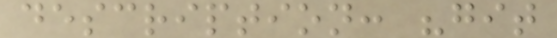description: "git
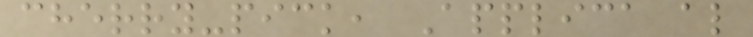cherry-pick, Applica al
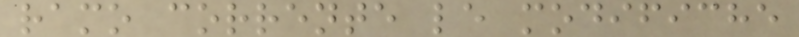ramo corrente le modifiche
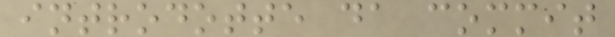introdotte da commit
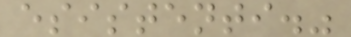esistenti."
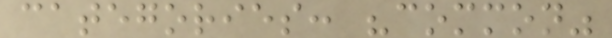categories: "common"
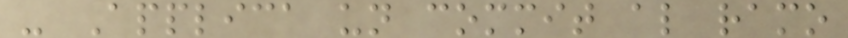- Applica un commit al ramo
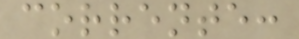corrente:
